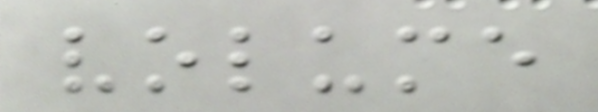volume
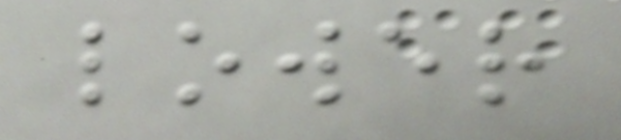lower
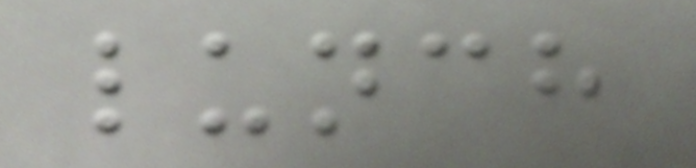lunch
